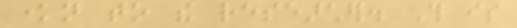known to the researcher. This is
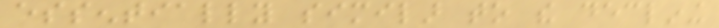essentially similar to the declining
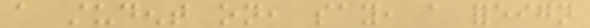a student on, say, a foreign
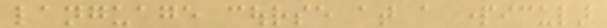language course at a particular
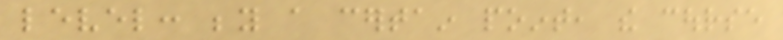level: beyond a certain point, the course
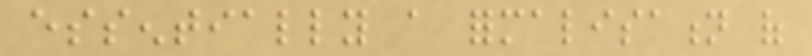essentially a formalisation of
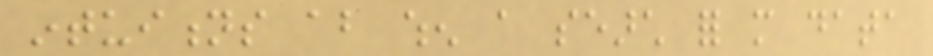intuitions about when a search for more data
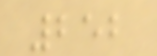252
